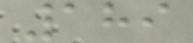189
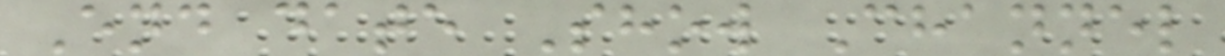End date Show Channel
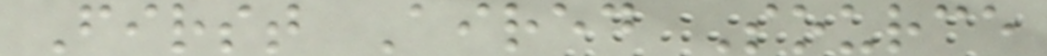First Aired Source
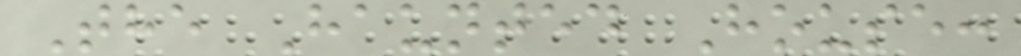The Haunted House:
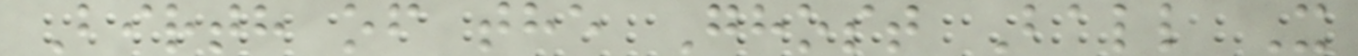Birth of the Ghost Ball X
